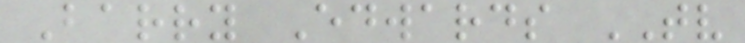Barry Edwards TV
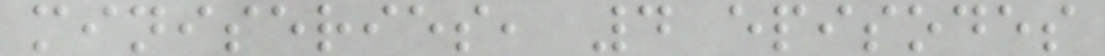miniseries, 4 episodes
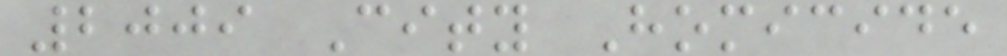2009 City Homicide
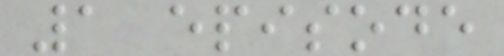1 episode
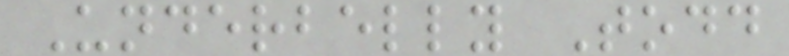Underbelly Todd
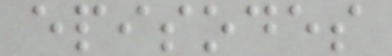episodes
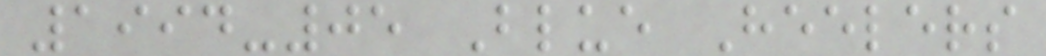1994-05 Blue Heelers
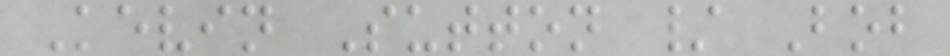Kevin Sutton / Bob
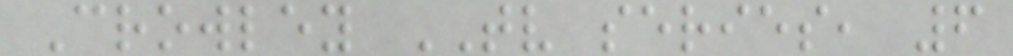Crowley TV series, 6
